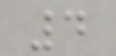4
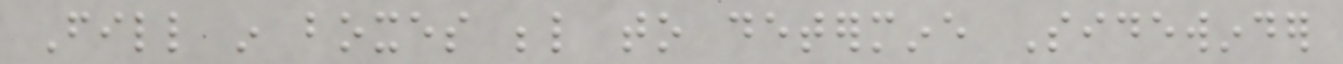Fill in boxes below to determine Sidewinder
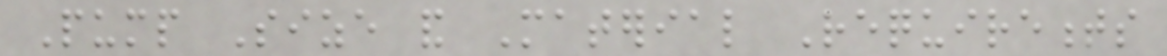Pump Size and Material Requirements
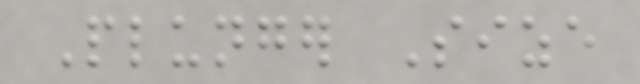Plunger Size
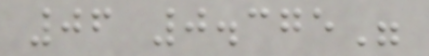06 0.375"
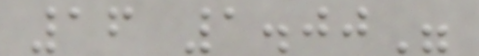16 1.00"
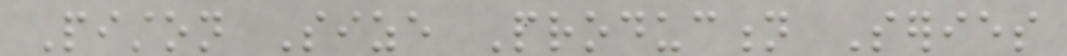Piston Size Production Series
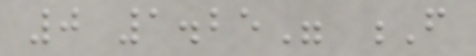0 1.25" F
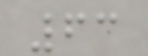63
